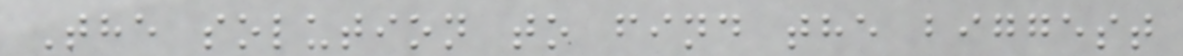The solution to find the biggest
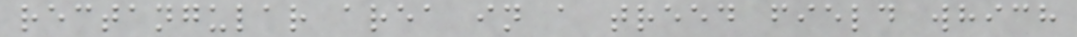rectangular area in a treed field which
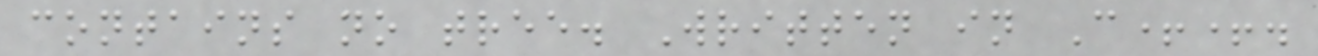contains no tree. Written in C++.
